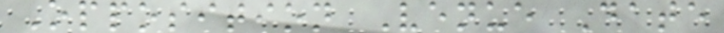Opposition Venue Date
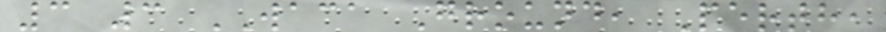3 3 WACA Ground, Perth,
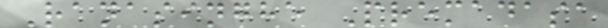Ranasinghe Premadasa
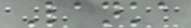Lanka
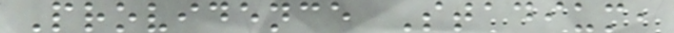Providence Stadium,
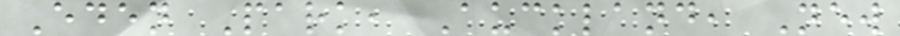Eden Park, Auckland, New
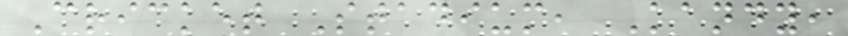Cricket Stadium, Kandy,
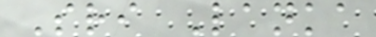Sri Lanka
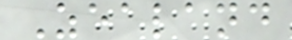Zealand
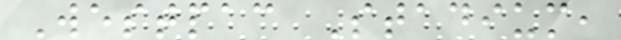Westpac Stadium,
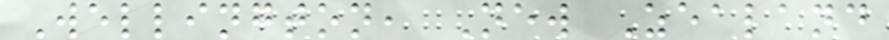Wellington, New Zealand
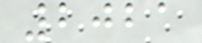2021
